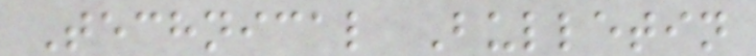Technical Bulletin
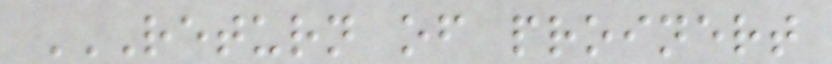RETURN OF PROINERT
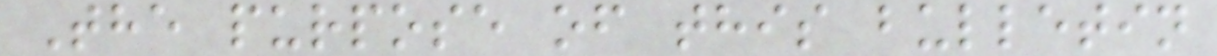The purpose of this bulletin
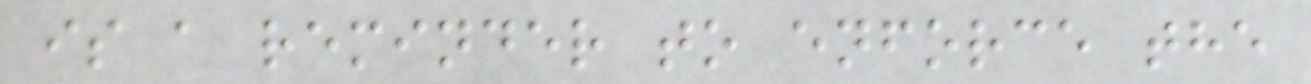is a reminder to enforce the
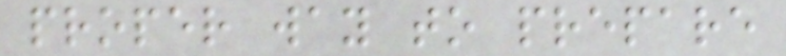proper way to prepare
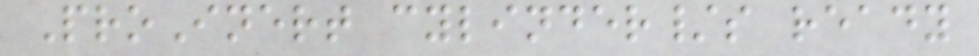ProInert cylinder/s ready
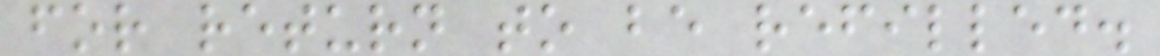for return to be refilled.
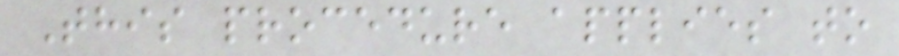This procedure applies to
